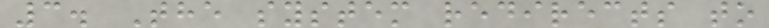3. The system redirects to
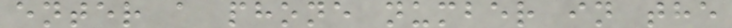enter a phone number in the
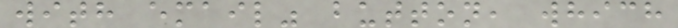with email" button, which
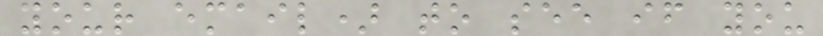your email) to see if you
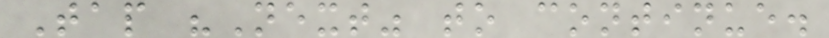Tap "Next" to continue.
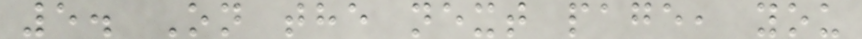5. On the next page, you
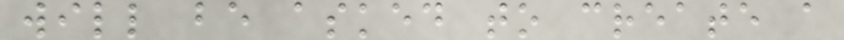will be asked to create a
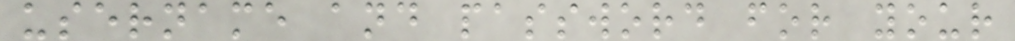username and password for your
